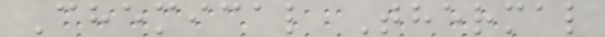Chemical Thermal
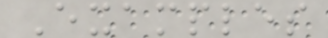Examples
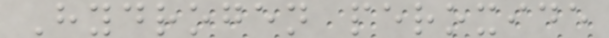Hydrogen peroxide
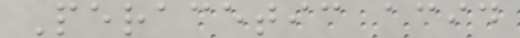Peracetic acid
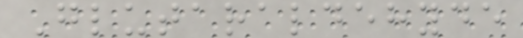Glutaraldehyde
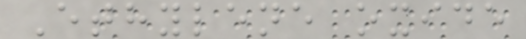Ethylene oxide
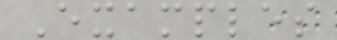Examples
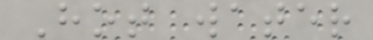Hot water
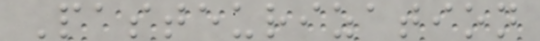Pasteurization
